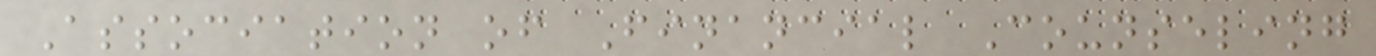Association of Financial Counseling
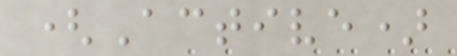(Active)
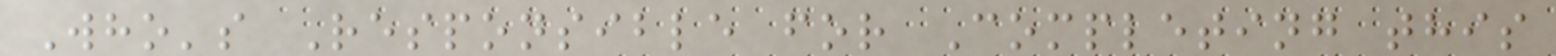Who's Responsible for Completing this
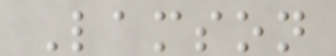Lamson
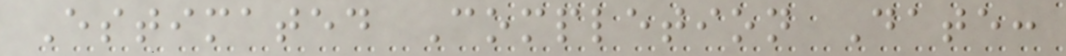Estimated Completion Date:
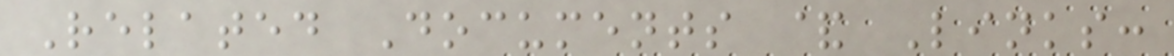Related Documents & Links:
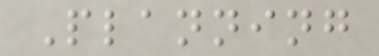Planning
